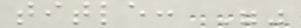title: ""
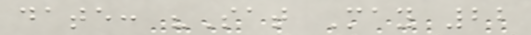date: "Sat May 22
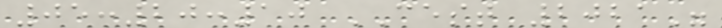05:20:10 CEST 2021"
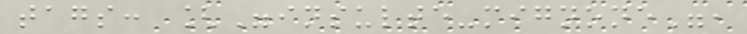tags: ["insulte-mignone",
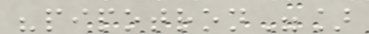"pipotron"]
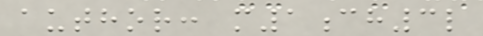author: m1ch3l
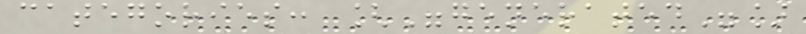categories: ["generated"]
